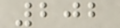202
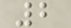2
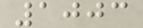1003
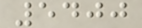5400
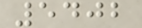5402
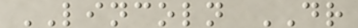LINCOLN DR
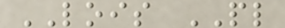LOIS PL
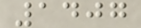1407
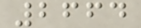2664
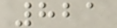821
